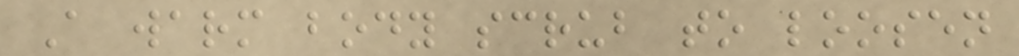A warm body scrub to loosen
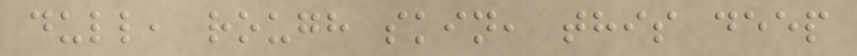dull, rough skin, this deep
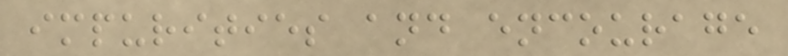impurities and encourage
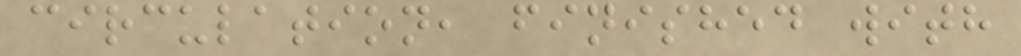circulation, finished with
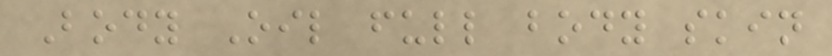Body Oil full body skin
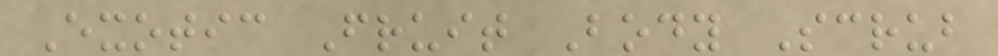Exotic Fruit Body Scrub
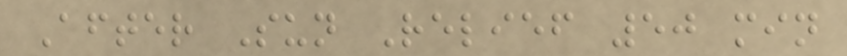After Sun Relief 50 min
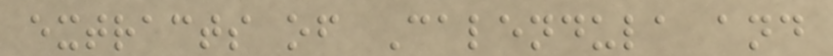extracts of Calendula and
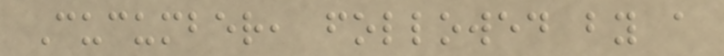Cucumber, followed by a
